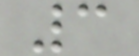3
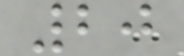20
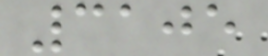3105
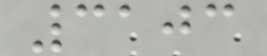3103
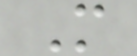M
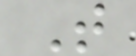T
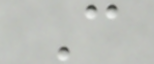C
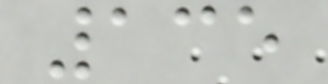135
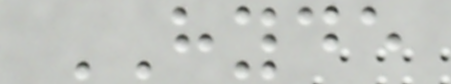HYDE
